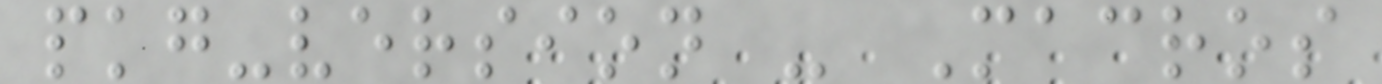pkg-version - Macros
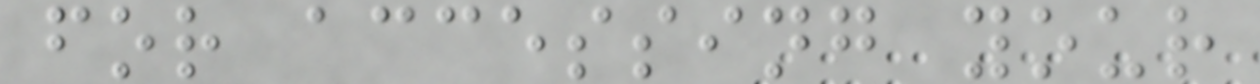for accessing your
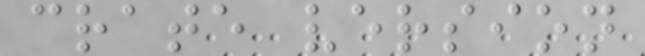crate version
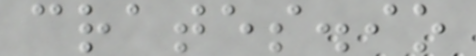crates.io
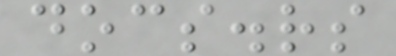docs.rs
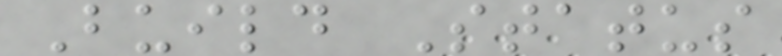Build Status
